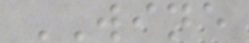WINE
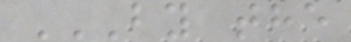BY THE
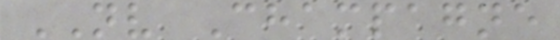NV Champagne
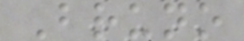Bruno
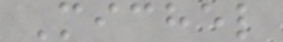Michel
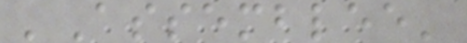'Assemblee'
